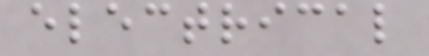electrical
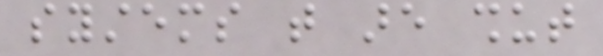systems that are shut
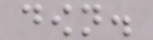down.
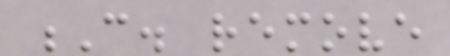C. remove
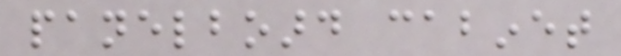panelboard cabinet
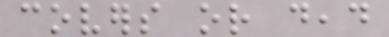covers or dead
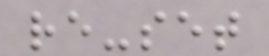re-set
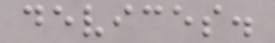devices.
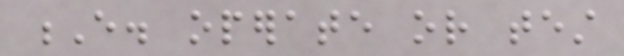E. operate or test
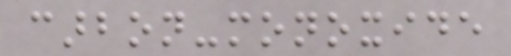carbon-monoxide
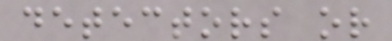detectors or
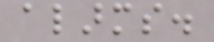alarms.
